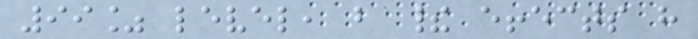99% level, but their effects have
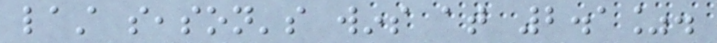last season's wins at 2.1%.
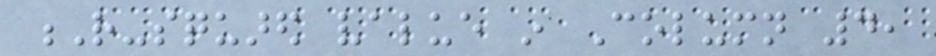R-squared value in Column 4,
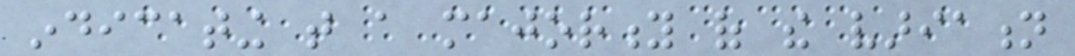indicating that a majority of the variation
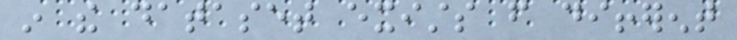in the dataset exists from different
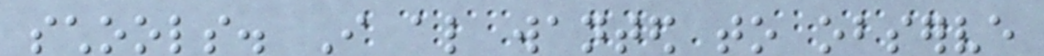schools. I also wanted to observe
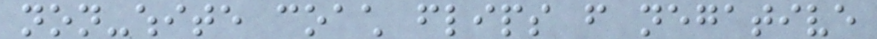non-white coach flips from negative
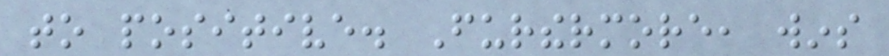to positive. Furthermore, wins
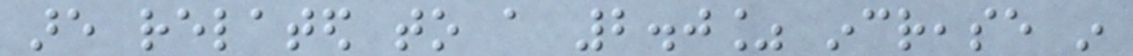are related to a 2.0% increase in
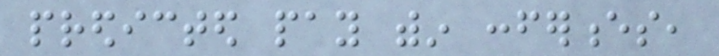predicted pay within conferences,
